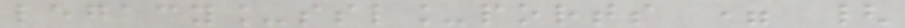legacy_ssl_ports = {
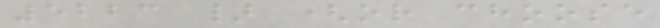5223 } (or choose
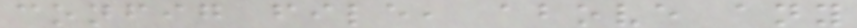config file, above any
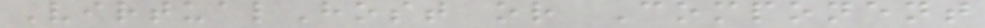VirtualHost or Component
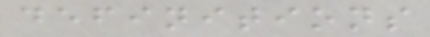definitions
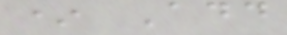* Add
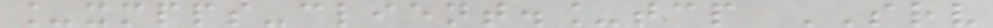_xmpps-client._tcp SRV
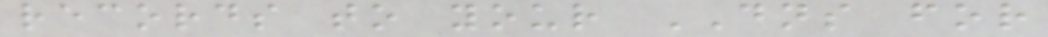records to your DNS for
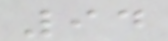94
